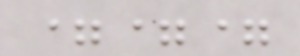===
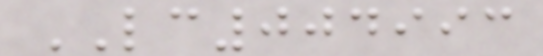LC004993
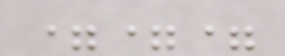===
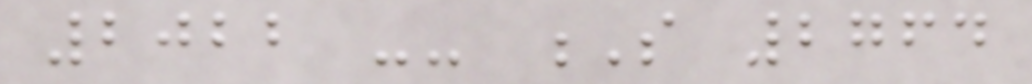2022 -- S 2764
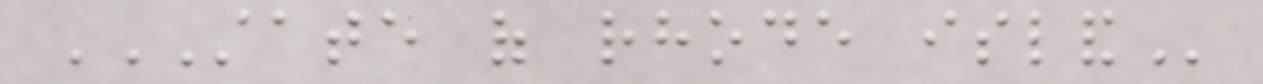STATE OF RHODE ISLAND
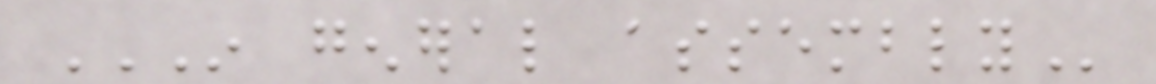IN GENERAL ASSEMBLY
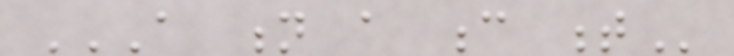A N A C T
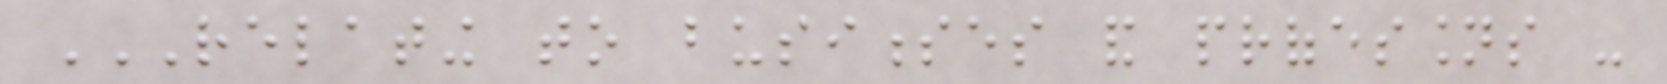RELATING TO BUSINESSES AND PROFESSIONS -
